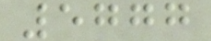5777
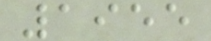1955
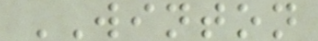WINTON
